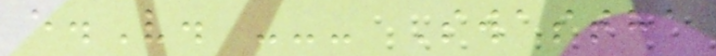e.V. --- Swastha
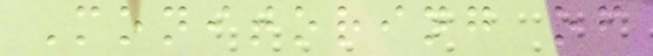Monitoring of
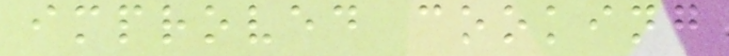improved cooking
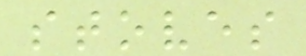stoves
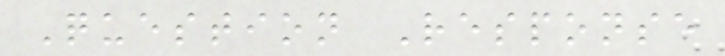Question Response
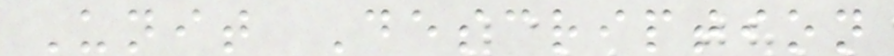Unit Description
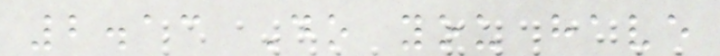2.13 Do you have
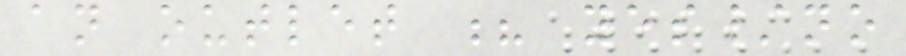an outlet ? yes/no
